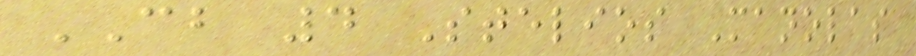CB 4 Stelios Manolas
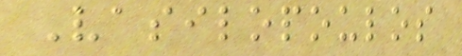Vasilopoulos
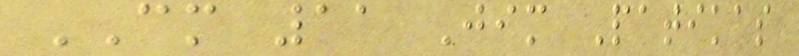CM 11 Jim Patikas
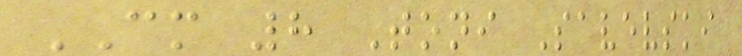CM 8 Toni Savevski
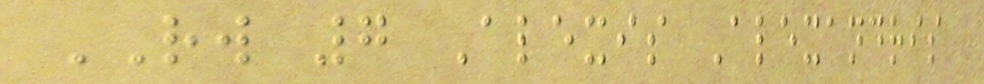RW 7 Alexis Alexandris
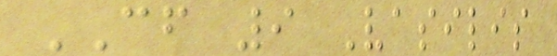CF 9 Vasilis
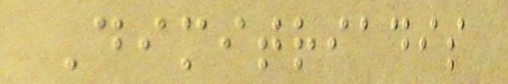Dimitriadis
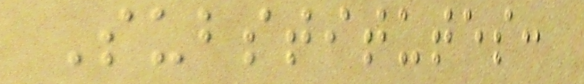Substitutes:
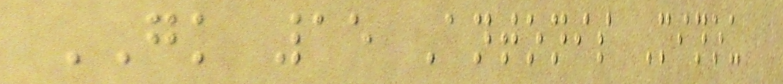GK 15 Antonis Minou
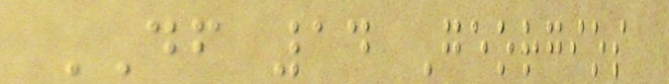DF 14 Georgios
